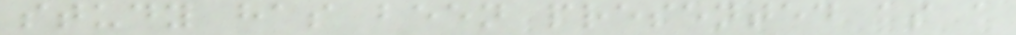study has been presented as a
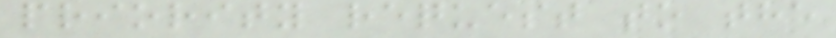priority request to the
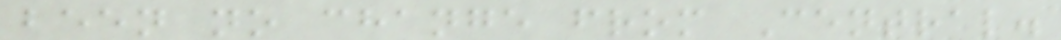been no change from Central.
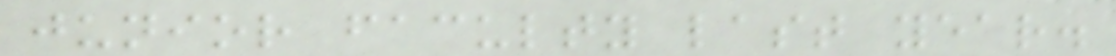junior faculty last year.
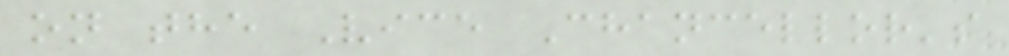on the Vice Chancellor's
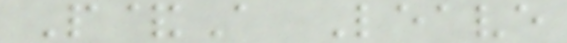P&A Leave
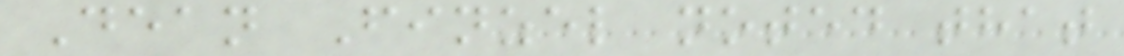Dean Finzel noted that
